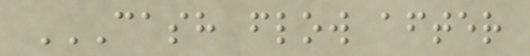CASH FLOW AFTER
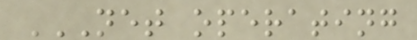NET OPERATING
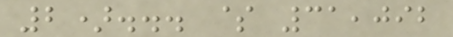2)... $ 31,092
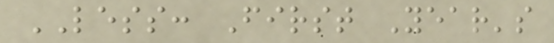LESS: First Year's
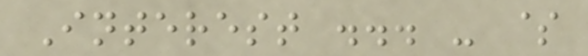Interest ... - $
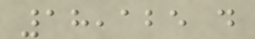18,125 d
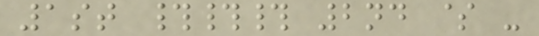1st ### 2nd $ -
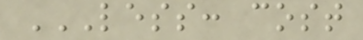LESS: COST
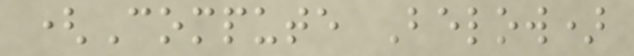(Compute Below)
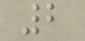2
